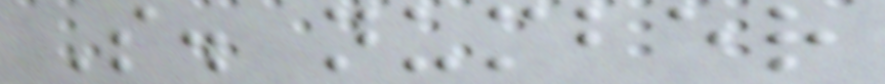S. number
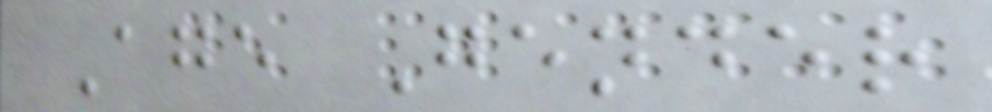Age Gender
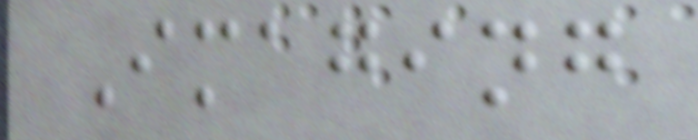Imaging
